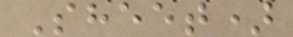Sheet)
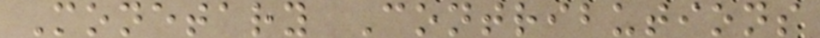Monetary Contributions
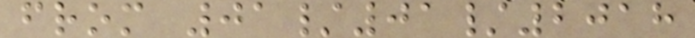from 01/01/2018
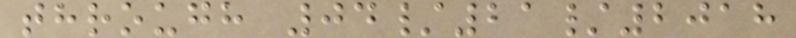through 04/21/2018
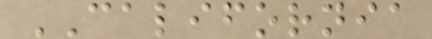CALIFORNIA
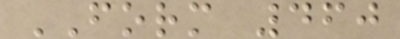FORM 460
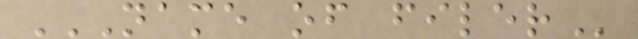NAME OF FILER
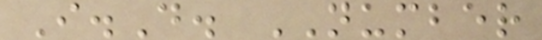I.D. NUMBER
